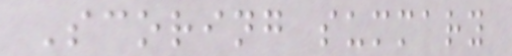Scoring summary
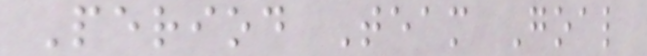Period Team Goal
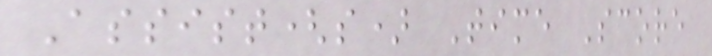Assist(s) Time Score
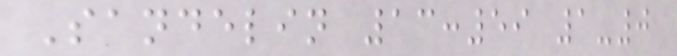Sandelin 13:59 1-0
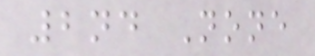2nd None
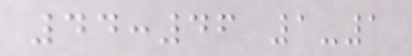44:46 1-1
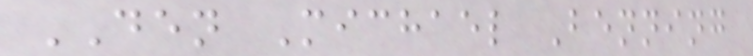DEN Michael Benning
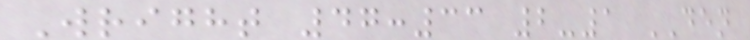Wright 47:33 2-1 DEN
